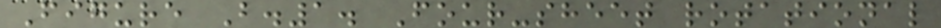Figure B.1. Four-sheet rotational
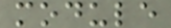module
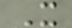X
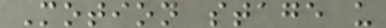Motion stage u
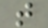t
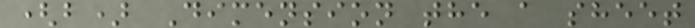(b) Dimension the a sheet
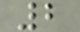2
